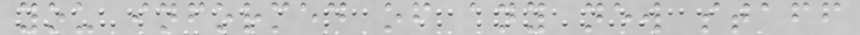you informed of any new staff
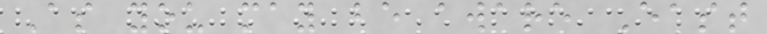As you may be aware East
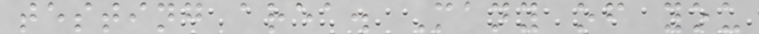testing area. Many of you
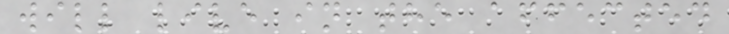will live in the affected
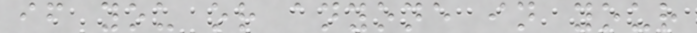if you or anyone in your
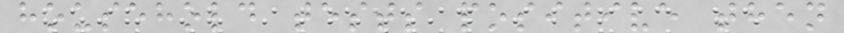household tests positive then
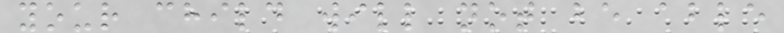your child will not be able
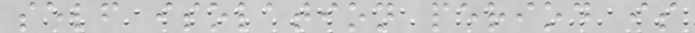self isolation period is
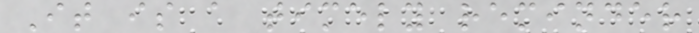It is a timely reminder
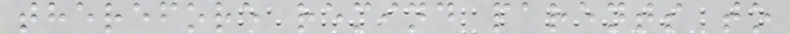therefore remind parents to
